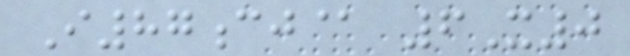I87cj@ 6X0
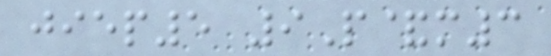jiep5 9P&m3
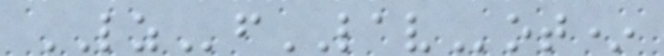LZfLAVot*
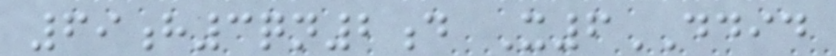69h3qn2d X6DDID
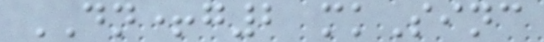DN+g2 mkSinc
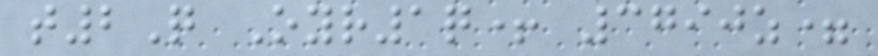t2Q Oyr1q+ 3790z=
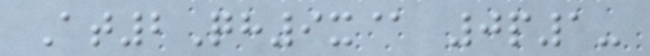At2Qh9x@ 0p1-
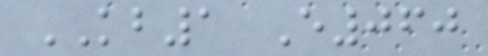KB1 E060
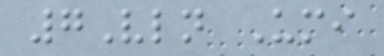7Vln Umi
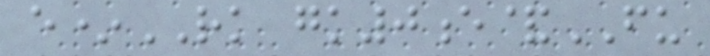e*RK gk0e&FU
